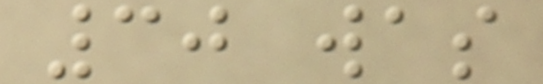30 was
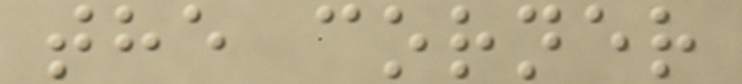the corner
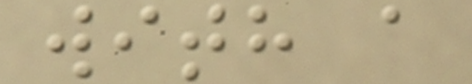with a
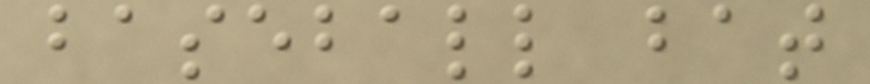baseball bat
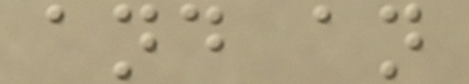and an
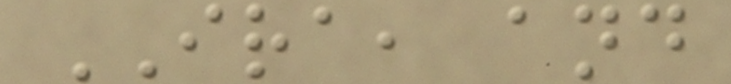IRA, and
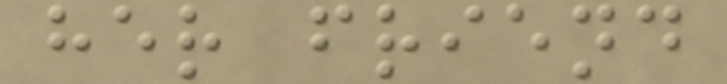her friend
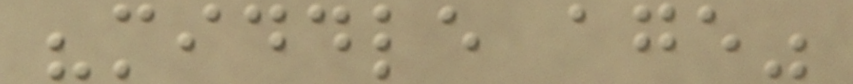"middle age"
